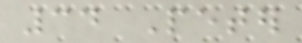34 Peter
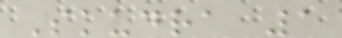Skudra 1
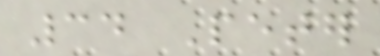34 Peter
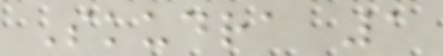Skudra 1
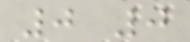0 0
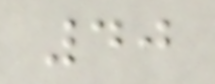40
